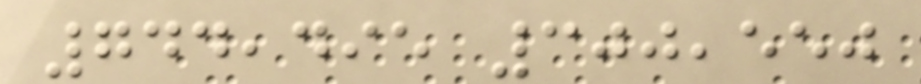744,495 300,550
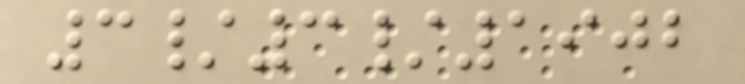3/3/1902
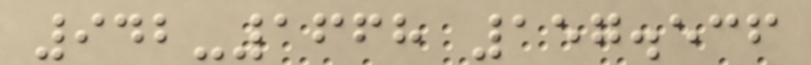942-1668 157.536
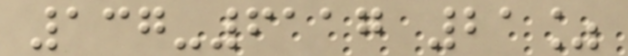137-6117 21%
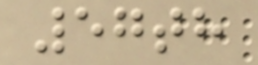57th
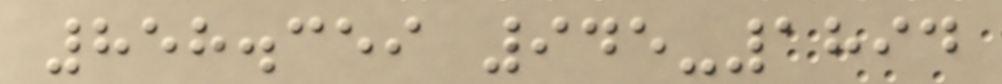858.359 945-1894
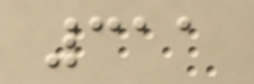311
